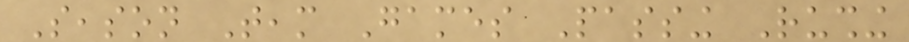Season Team Games Passing Rushing
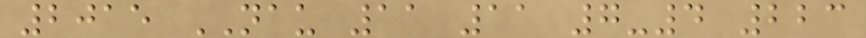2015 NAU 11 11 7-4 223
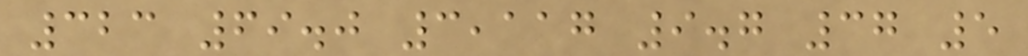323 69.0 3,117 9.7 37 5
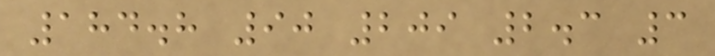184.8 90 209 2.3 3
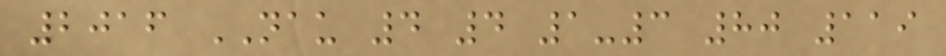2016 NAU 4 4 1-3 80 119
